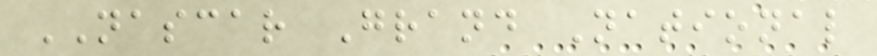NASCAR Grand National
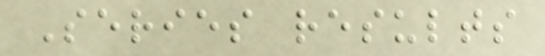Series results
